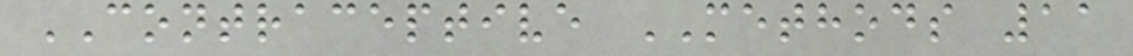CONTRACEPTIVE METHODS 11
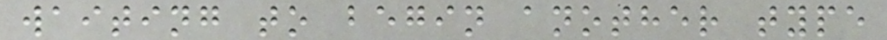waiting to begin another type
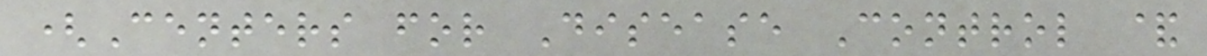(Centers for Disease Control &
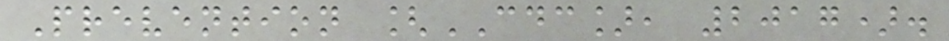Prevention [CDC], 2017).
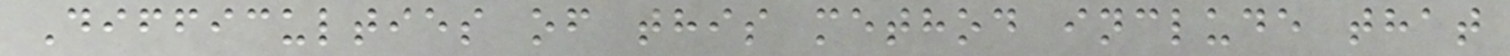Difficulties of this method include that
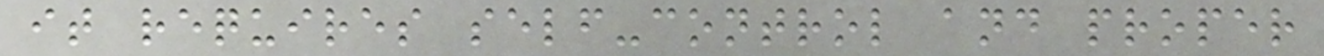it requires self-control and proper
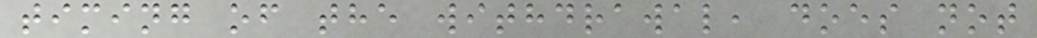timing of the withdrawal, does not
